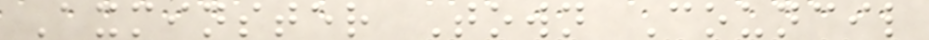Axminster Town Council
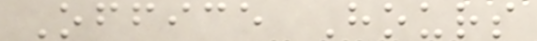Office Hours
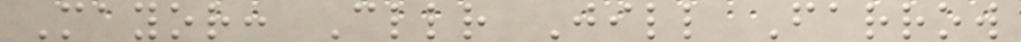Mayor: Cllr Jill Farrow
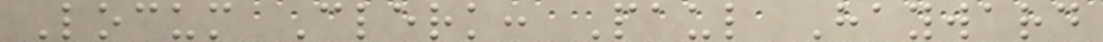Locum Clerk: Paul Hayward
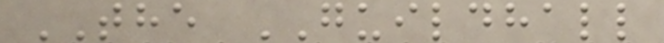THE GUILDHALL
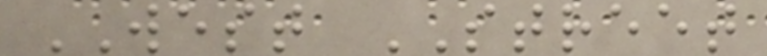WEST STREET
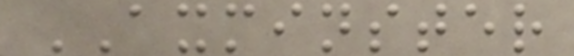AXMINSTER
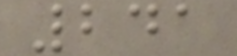241
